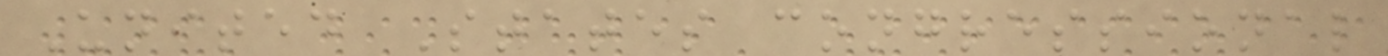United States congressional
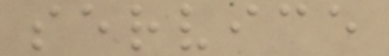service
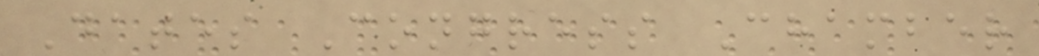Dates Congress Chamber
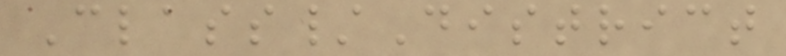Class/District
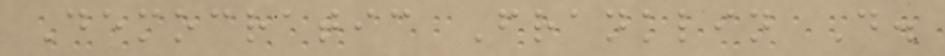Democratic Franklin D.
